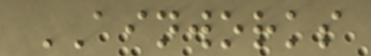AINWORKS
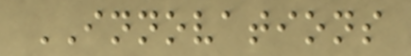INNOVATIONS
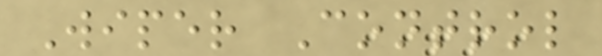Wiper Control
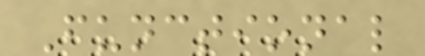Functional
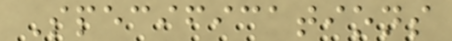Specifications
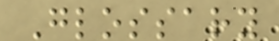Glossary
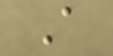A
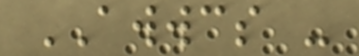AWWCS -
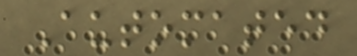Automated
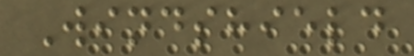Windshield
